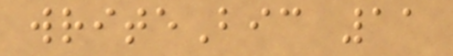writeBic 11
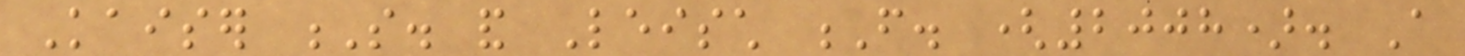Kaiser S. and Leisch F. (2008). A
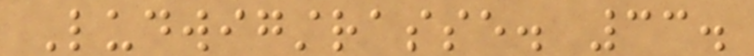Ludwigstrasse. 33.
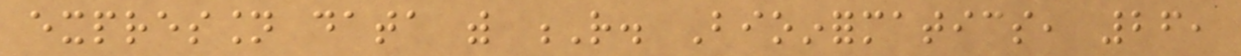expression data with R. Bioinformatics, 26,
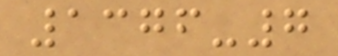1376-7
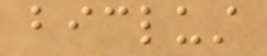biclust
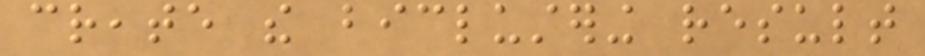create the biclustering result
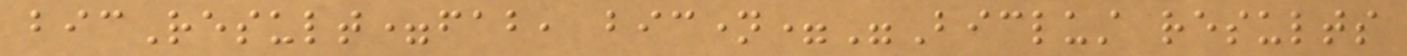bicResult=fab, bicname="Biclust results
